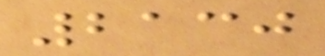2130
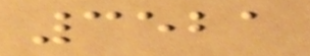3521
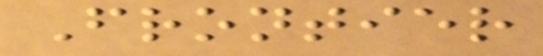Frontier
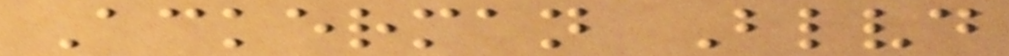Ackerman Blvd
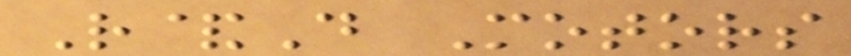R&D Motors
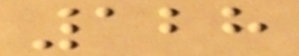128
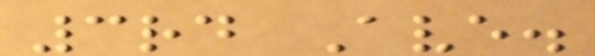3rd Ave.
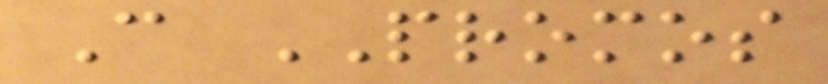C PROMOS
